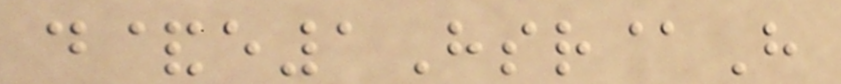d&e1Hsr@H
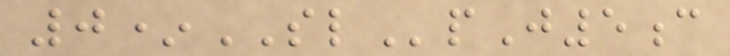0*SLpJ5c
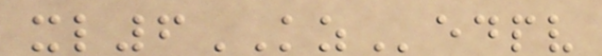xl6KZedpv
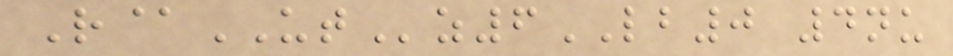R@UTz6LB0 4nu
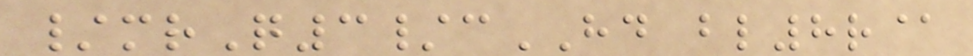/mrQ3/cHD bl8r@
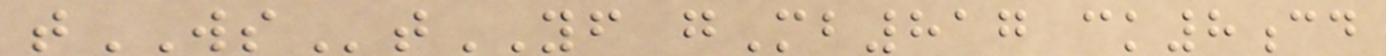tWStYF gMb817 ck8cd
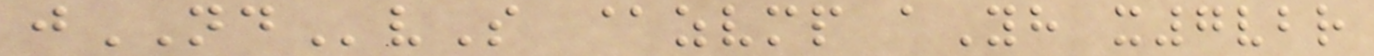jNDvS @zvmp aYh x7vbr
